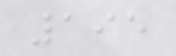195
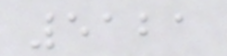5121
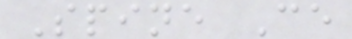Spine Ce
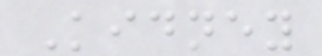Kidney
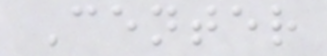Center
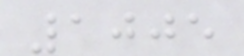1005
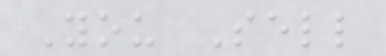You Sell
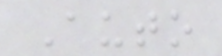Auto
